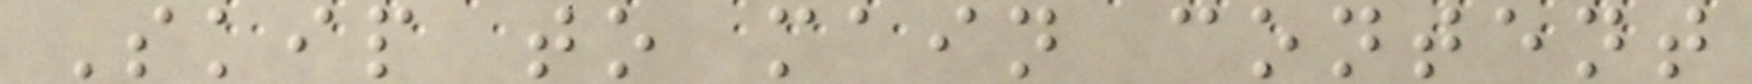Skip to main content
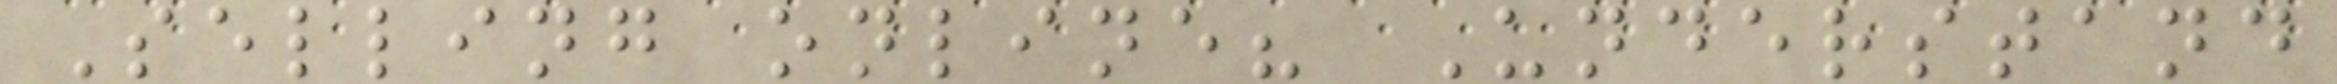Selling online? Understand
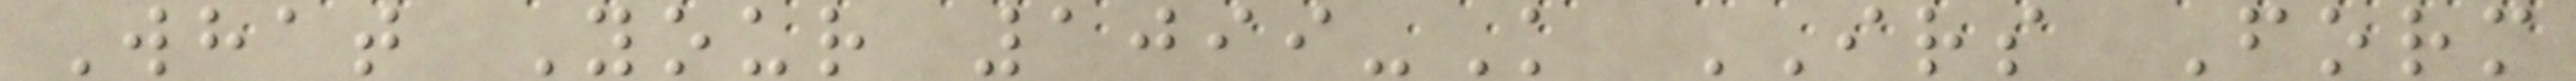What Your 1099-K IRS Form
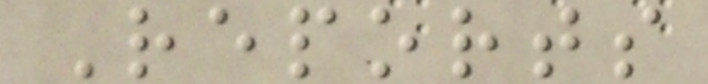Reports
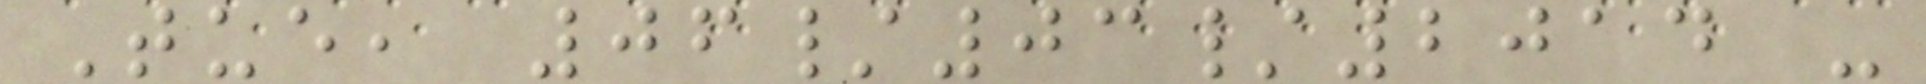Tue, 06/03/2014 -
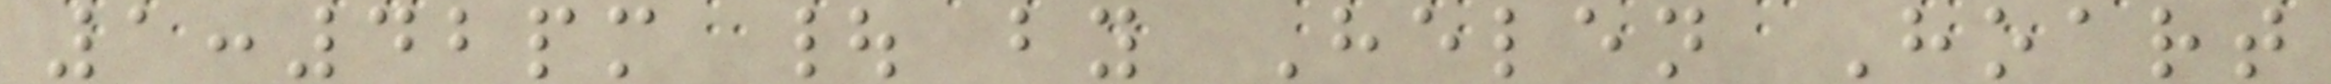1:42pm | by Helen Hoart
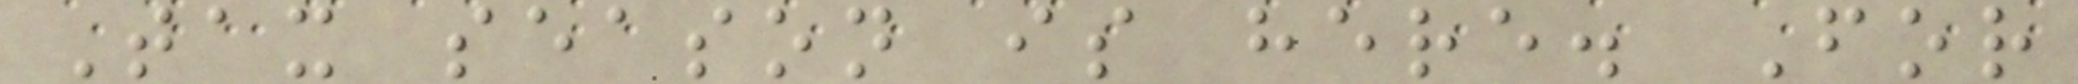Tax season is here. For
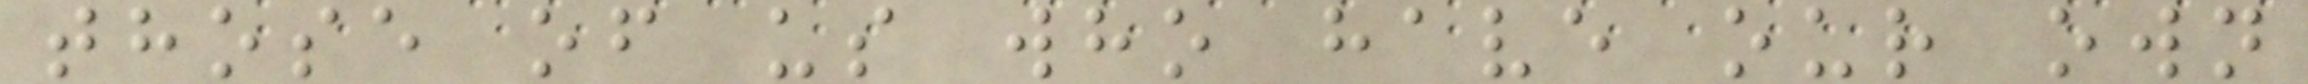those of us who have our own
